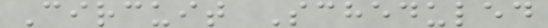Circuit Scheduled
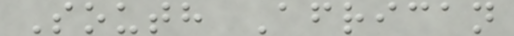South African
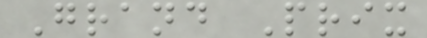Grand Prix
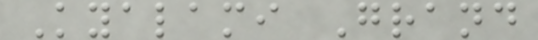Kyalami Grand
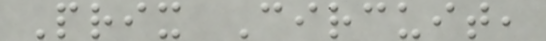Prix Circuit,
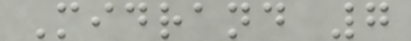Midrand 7
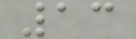13
